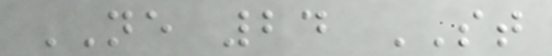NE 24 ST
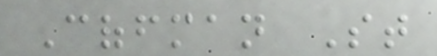Coffman St
